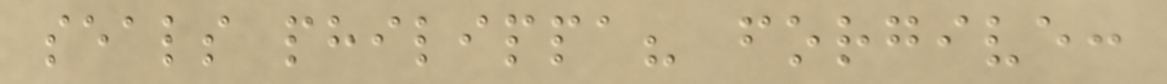seals philippa? forgive:
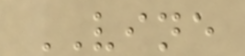VINE
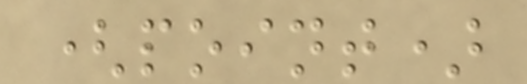(point)
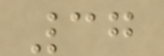37
